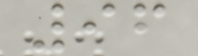96
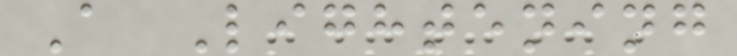A Lightening
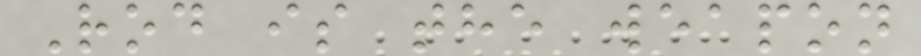Rod is the weapon
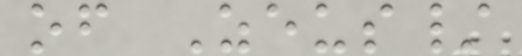of Zeus/
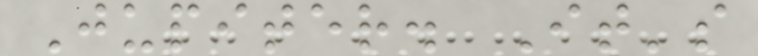Jupiter. It's
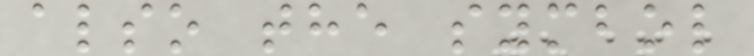also the symbol
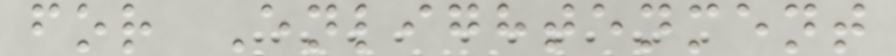for Enlightenment
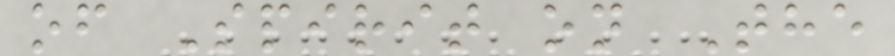of Spirit on The
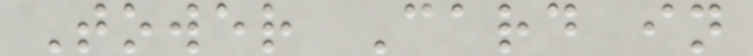Tower Card in
